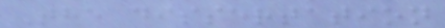The dissertation
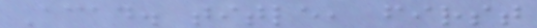Acad. title, first
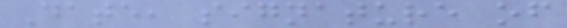Date, signature of
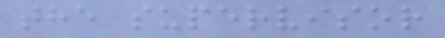the supervisor
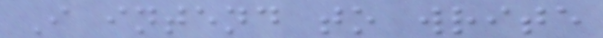I intend to write
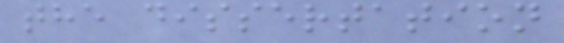the dissertation
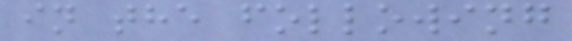in the following
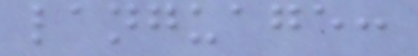language:
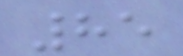85
